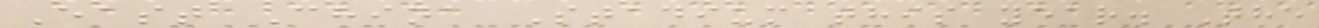East China Stadium this year. The
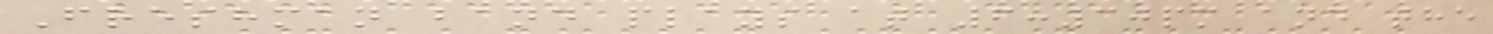Freshman band plays at 6:30pm and the
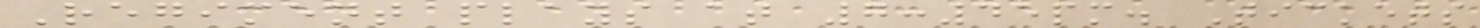Regiment plays at 7:45pm. Tickets
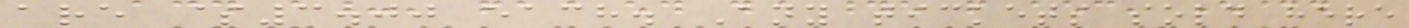are $3.00 each. Any tickets sold here
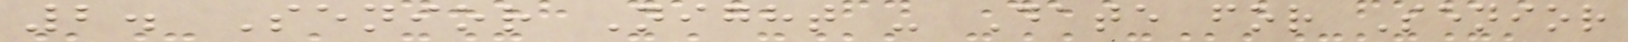2. Senior Night - Date for Senior
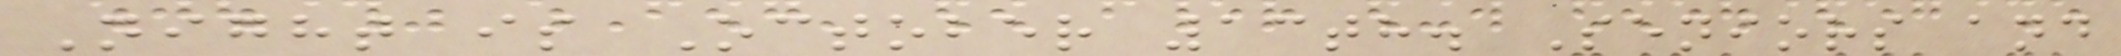Night is October 13th. Seniors and
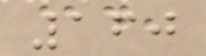160
